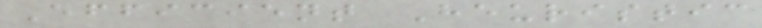Efficient Heuristic
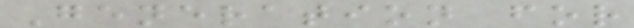Generation for
